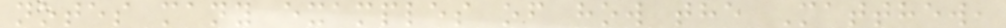notes many examples of how the Matthew,
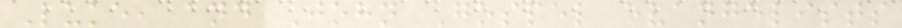Luke, and John Gospel evangelists
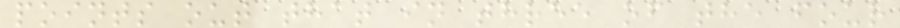points out that in three of the four
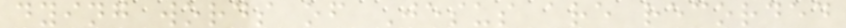dying words of Jesus are recorded
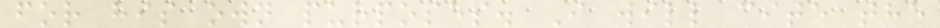for his own purposes. I will cite the
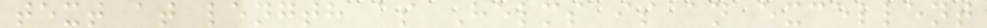text at length as Helms is an excellent
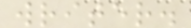writer.
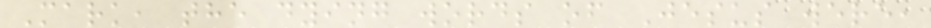Mark, the dying words of Jesus were,
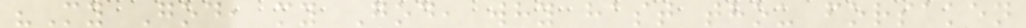"My God, my God, why hast thou forsaken
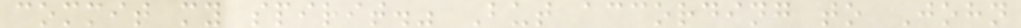commit my spirit." But according to John
